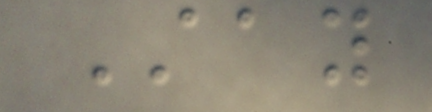Stay
